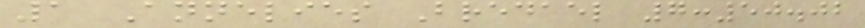1 Annelies Bredael 7:50.02
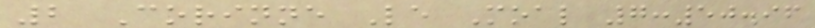2 Corinne Le Moal 7:50.96
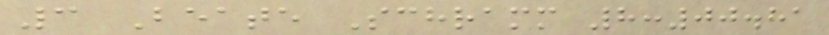3 Beate Schramm 8:00.81
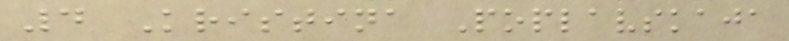4 Kristina Poplavskaja
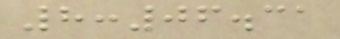8:06.31
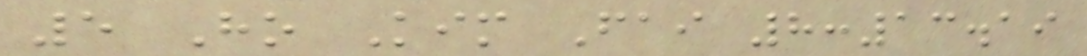5 Ho Kim Fai 8:13.19
